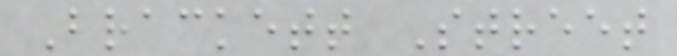Brackett Street
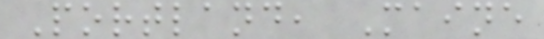Portland, Maine
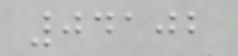04102
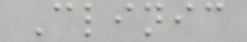Clinic
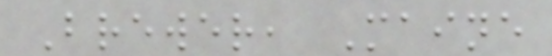Brewer, Maine
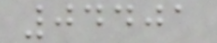04401
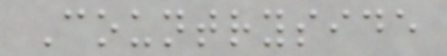Countryside
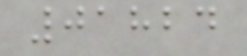01824
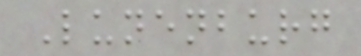Lunenburg
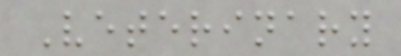Veterinary
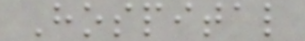Hospital
